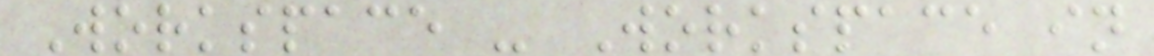Workspace - Workspace in
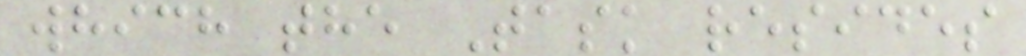which the Task resides
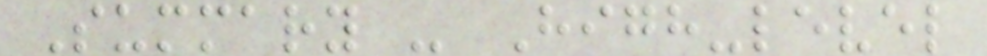Summary - High-level
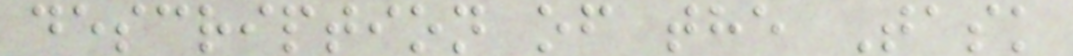description of the Task
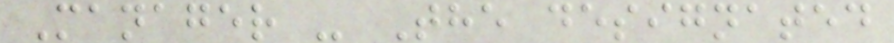Manager - The designated
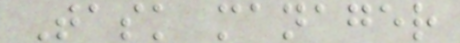Task manager
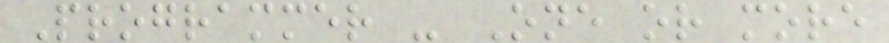Programmer - One or more
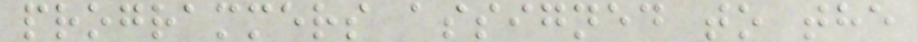programmers assigned to the
